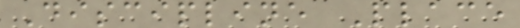Discipline Place
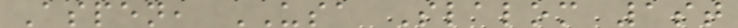Aspen, USA Slalom 1st
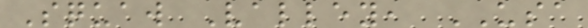Squaw Valley, USA
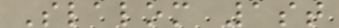Slalom 1st
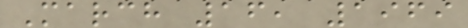March 16, 1969
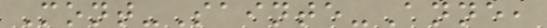Mont-Sainte-Anne,
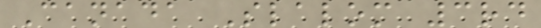Canada Slalom 3rd
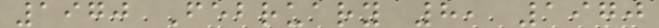1970 February 8, 1970
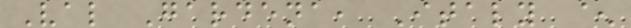Val Gardena, Italy ^
